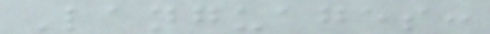Languages:
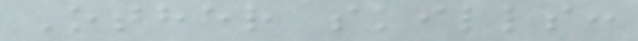Other skills:
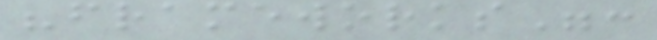"frameworks":
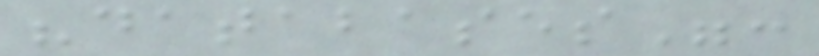"databases":
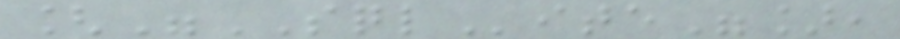["SQLite"],
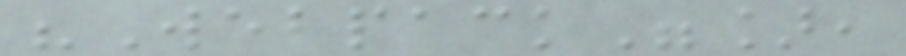"Webpack"],
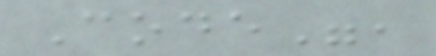Code",
